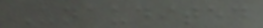Unaudited
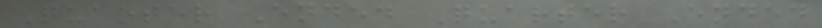Quarter Ended Quarter Ended
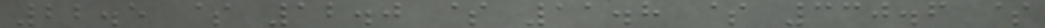22.5 $ 12.0 $ 11.8 $ 330.6 $
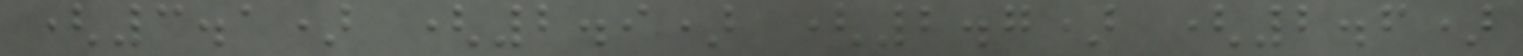(3.1) (2.9) (2.7) (2.6)
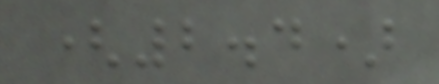(2.4)
